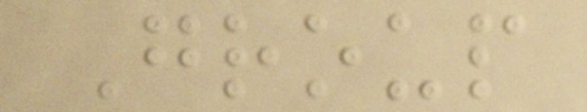Group
